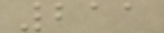211
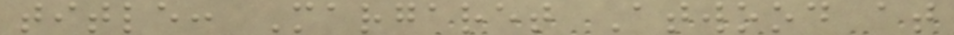title: Margaret Atwood at
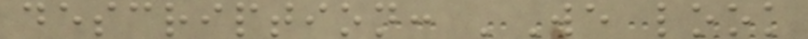description: 'We look
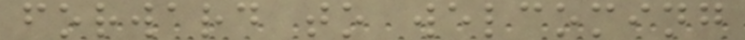forward to welcoming
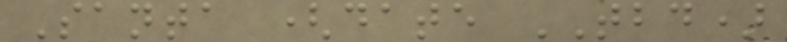Santa (date TBD)
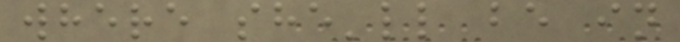where she'll be in
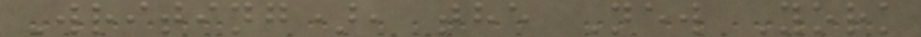Writing), the New York
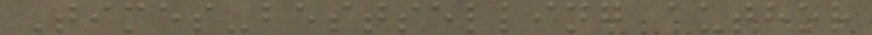Times-bestselling author
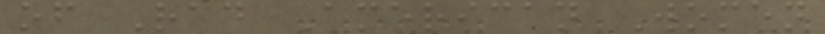of Rad American Women
